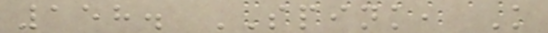158. SPINK, K
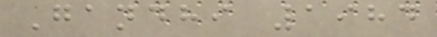Gandhi 1984
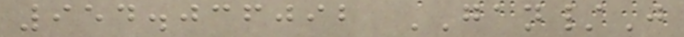954.036092 GAN/J
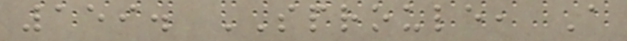159. SPROULE, A
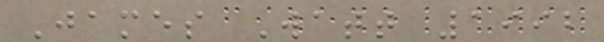James Watt 1992
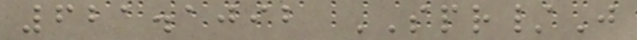621.1092 SPR/J
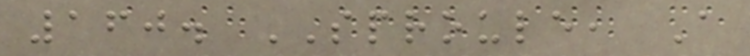160. SPROULE, A
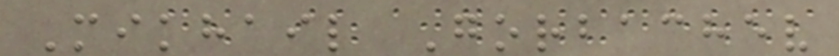Mikhail Gorbachev
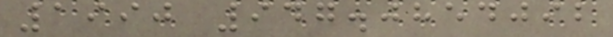1990 947.0854092
